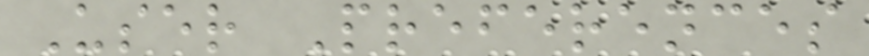User Preferences
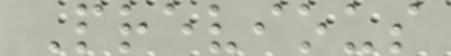Previous
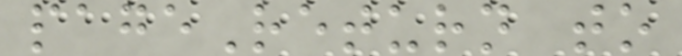pageReturn to
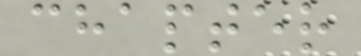chapter
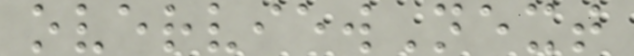overviewNext
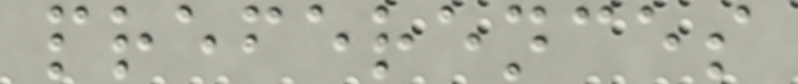preferences
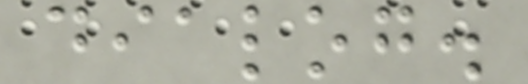dialog.
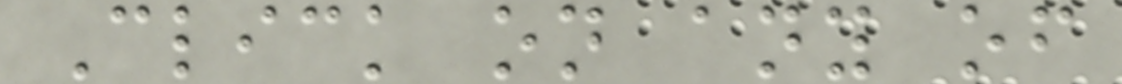Click on any of
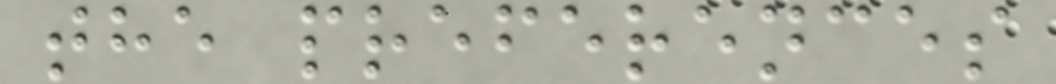the preferences
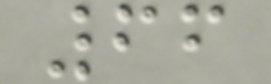66
